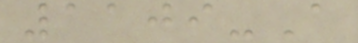1109-A
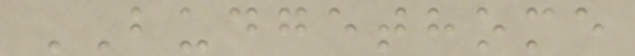BUDGETHOME
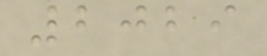2029
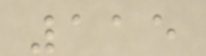115
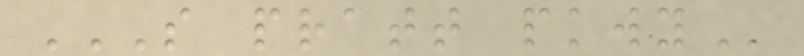S PRATT PKWY
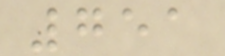751
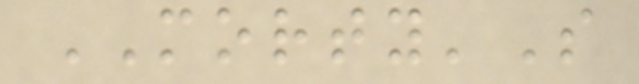MORTY'S
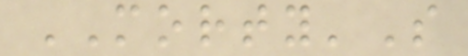MORTY'S
